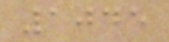1045
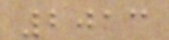2013
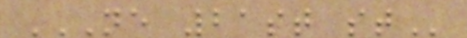NE 21ST ST
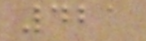421
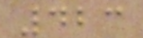423
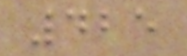425
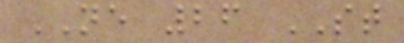NE 26 ST
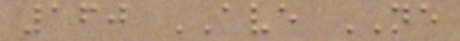160 AVE NE
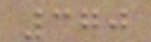370
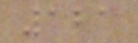121
